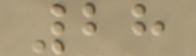28
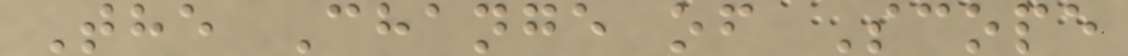The Change of Scope
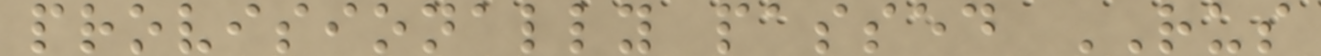provisionally passed RUS
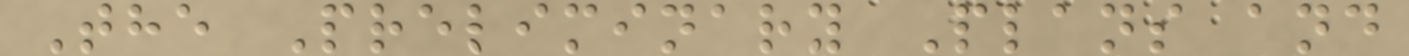The Preliminary Plans and
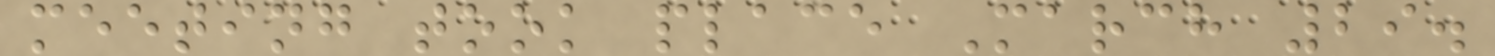meeting took place March 29.
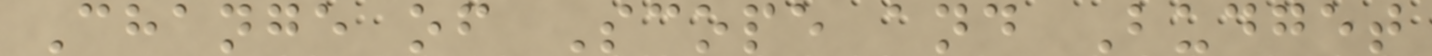Change of Scope and Budget
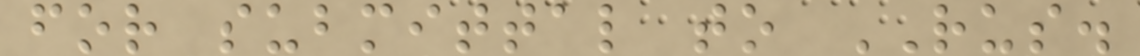for submittal to RUS.
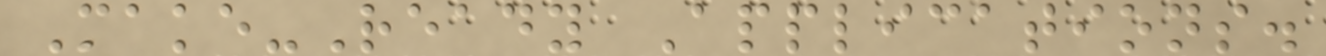Make-Ready Applications.
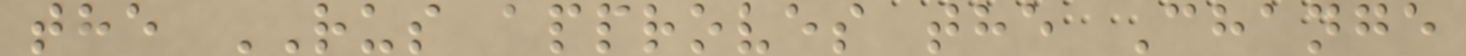the RUS approves the Change
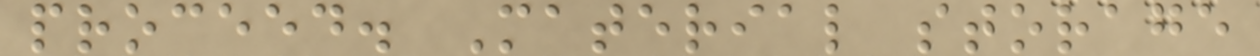proceed. Material storage
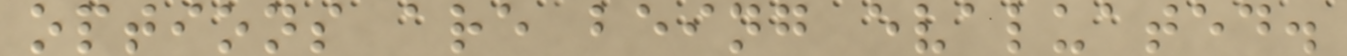options are being evaluated.
